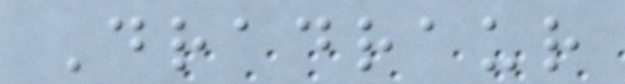Dradraur
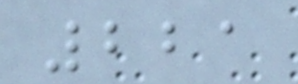221
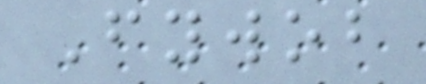Fywob
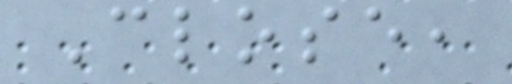Close,
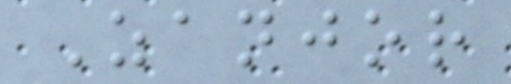Zanjor
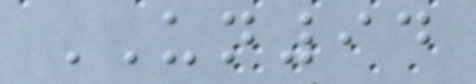UN94
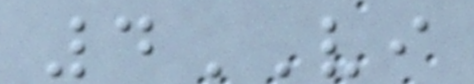4VI
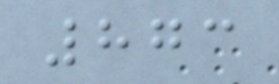873
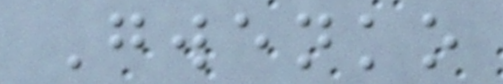Gwenko
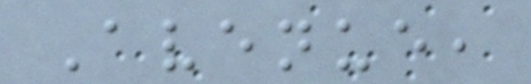Avenue,
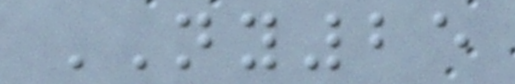NY25
